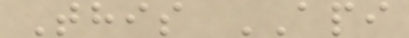This API
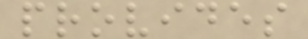provides
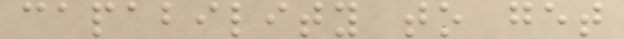capability to get
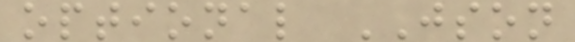optional JSON
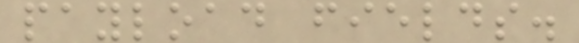payload fields.
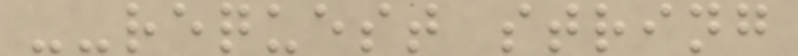--request string
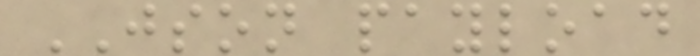JSON payload
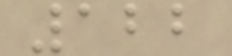122
